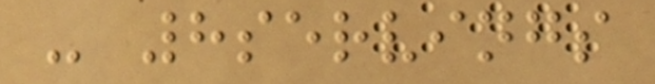- 8servings
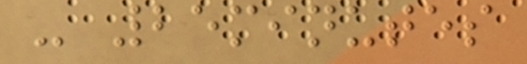- 25minutes
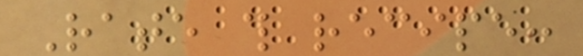Rate this recipe:
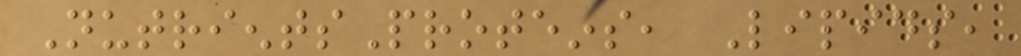NutrientsProteins, Lipids,
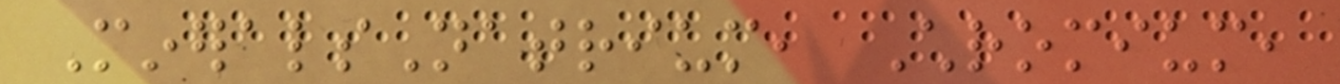MineralsNatrium, Chromium,
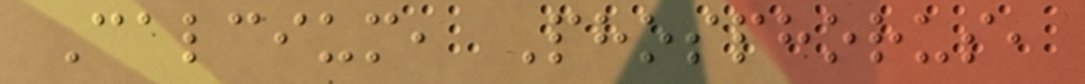Calcium, Phosphorus,
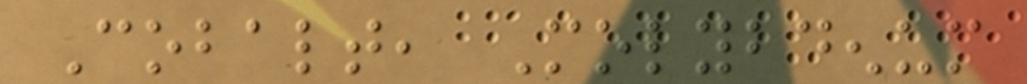Cobalt, Molybdenum
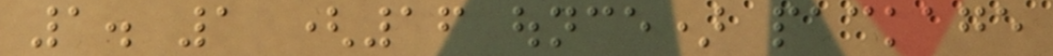1. 1 (16 ounce) package
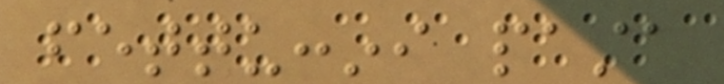fettuccini pasta
